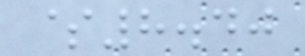$8.40
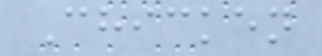Chicken
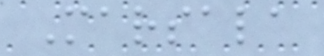Marsala
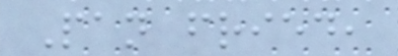Pan fried,
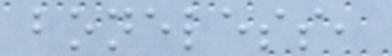boneless,
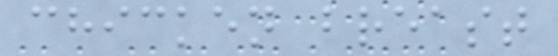chicken breast
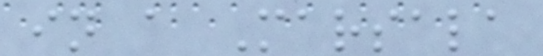in a Marsala
